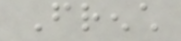French
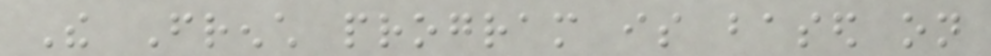The French program is based on
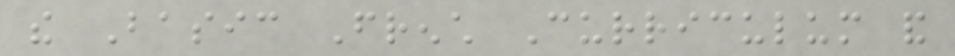the Basic French Curriculum and
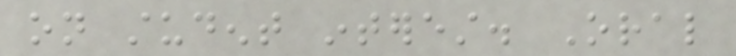on student interest. Oral
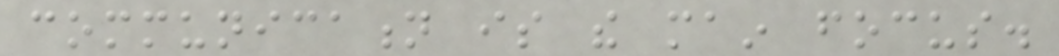communication is the main focus.
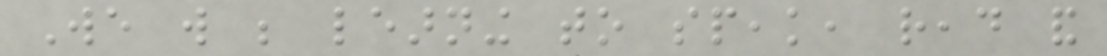We will be learning to speak, read and
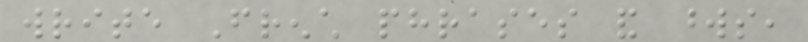write French phrases and words,
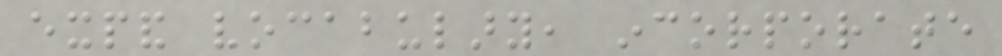expand vocabulary, incorporate
